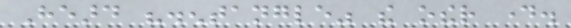Heard "disentangle" the other day.
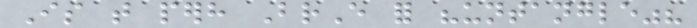Is that perhaps BrE for "untangle"?
